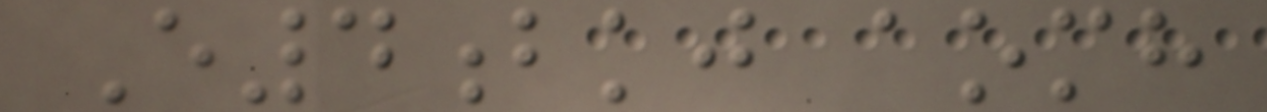E4bkj aomh
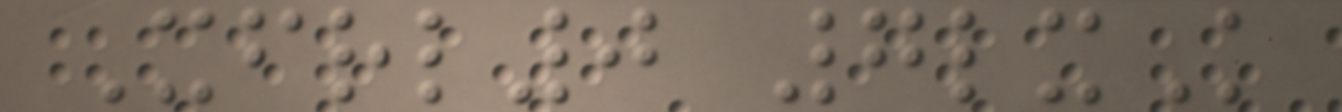Xfrl0 7lxK
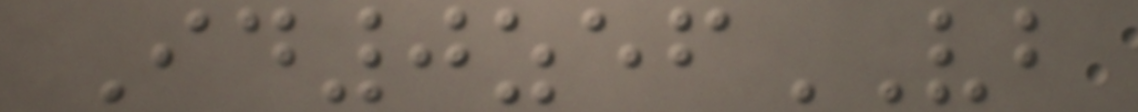Id0zefVB
